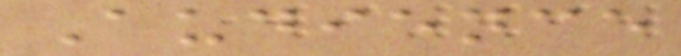Audience
